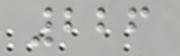226
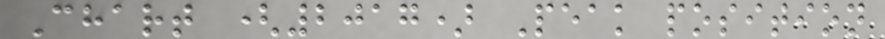Chart (2017) Peak position
